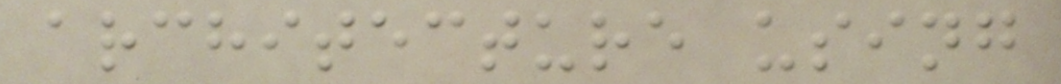architecture using
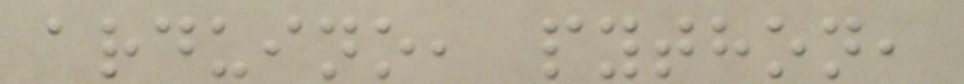arduino, python,
